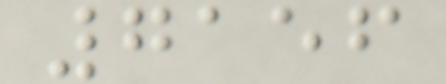7156
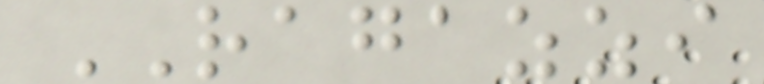RAGAZZI
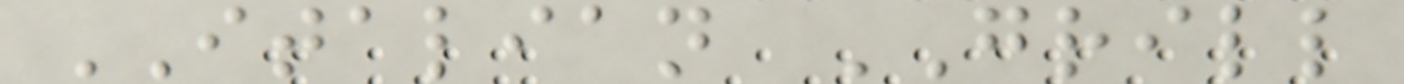ITALIAN GRILL
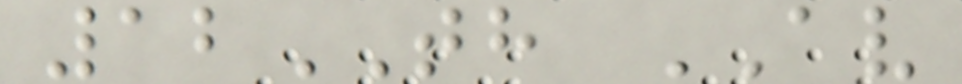12TH AV
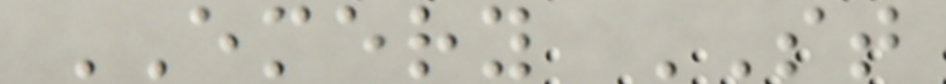EMERY ST
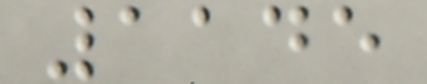1145
